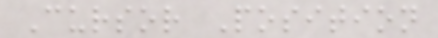Cursor Position
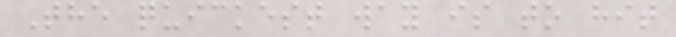The quickest way is to hit
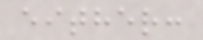either:
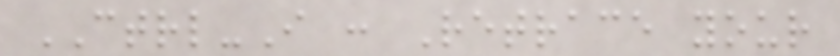CTRL-I : Retrace your
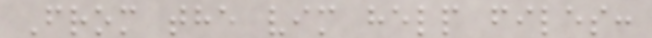From the vim help files:
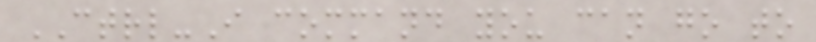CTRL-I command you can go to
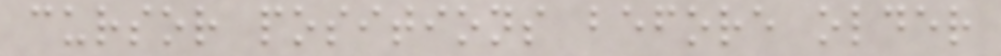cursor positions before older
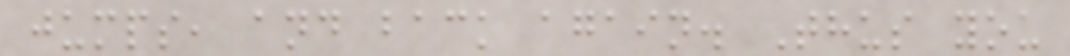jumps, and back again. Thus you
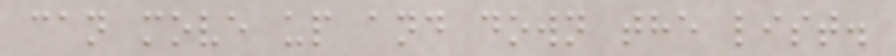can move up and down the list.
